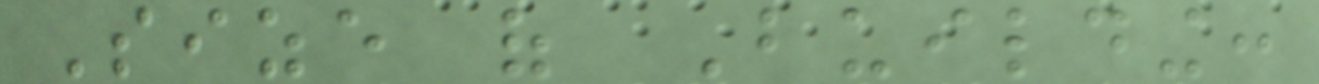Size of Building:
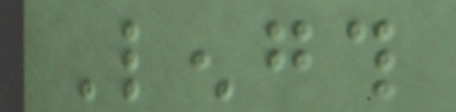Length
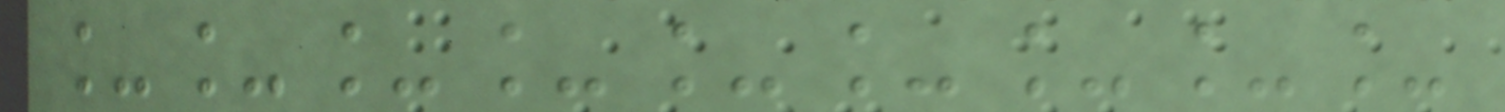_________
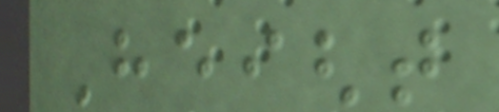Height
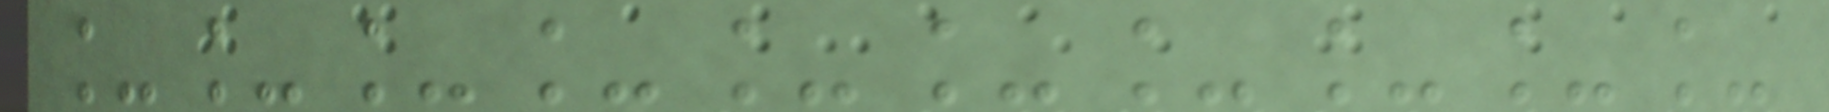__________
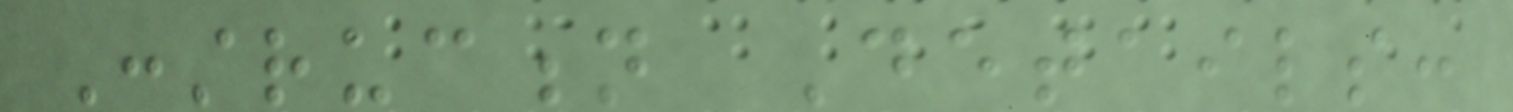Construction Details:
